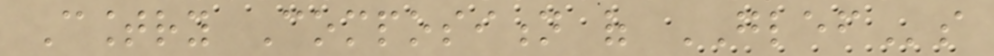Country Composition of GLEFs
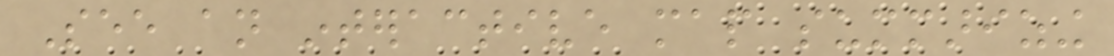See an interactive map summarizing
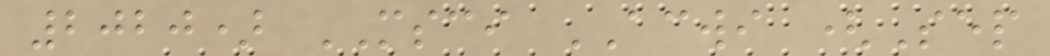2020) MSCI ACWI (Sep
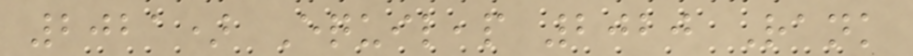2021) Equileap 2020 Rank
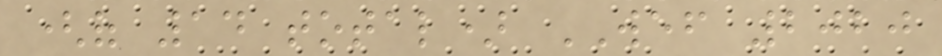(of 14 total) WEF 2020
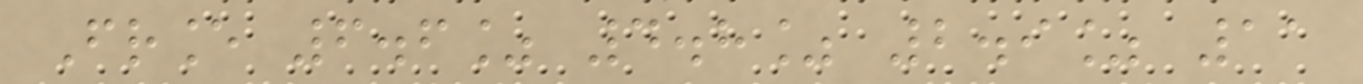France 6.6% 4.8% 2.9% 11
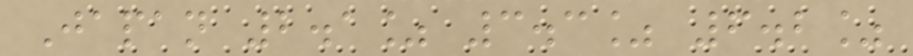Japan 2.1% 3.3% 6.2%
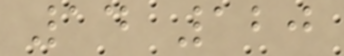14 120
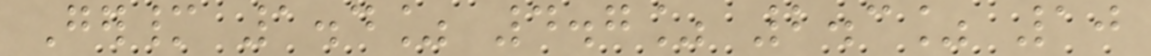Germany 1.4% 4.7% 2.3% 10
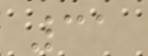31
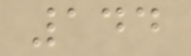144
